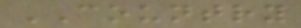COUNTRY
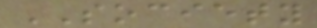SOCIETY
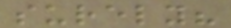surely?
